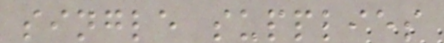single supplies
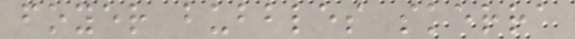foyer bubbles skerra
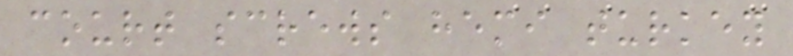court screws hemi turkey
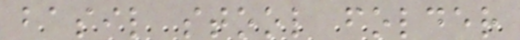basil stool folder
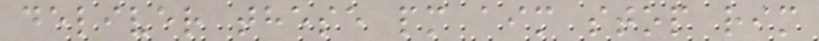deliver these pm aim stop rim
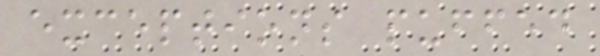exceptions puffed
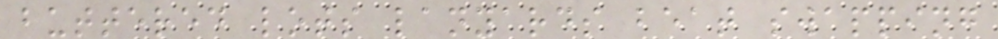buttered lots lanyards beat swapping
